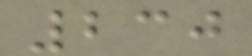230
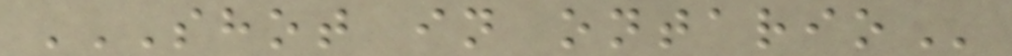SHOT IN ONTARIO
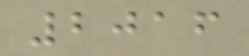2016
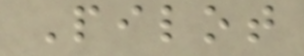Pilot
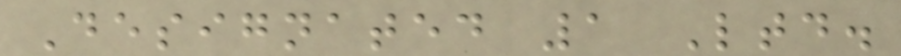Designated 1 Ltd.
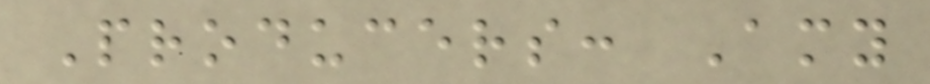Producers: Amy
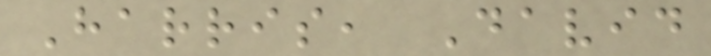Harris, David
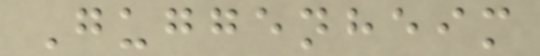Guggenheim
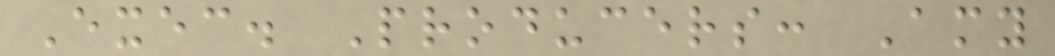Exec. Producers: Amy
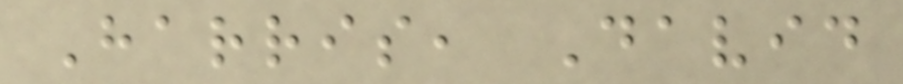Harris, David
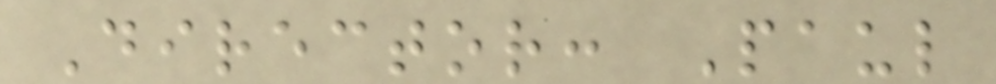Director: Paul
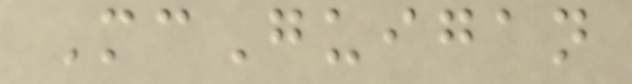McGuigan
